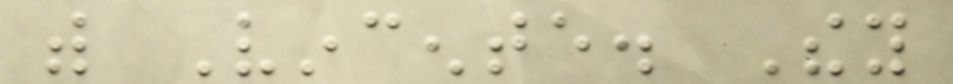with Vincente. They
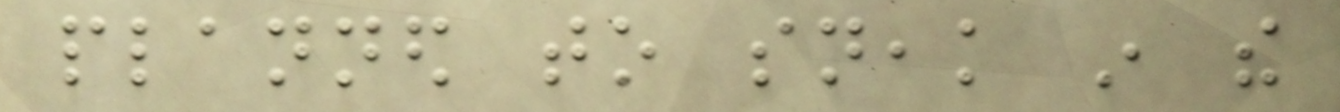planned to sneak in the
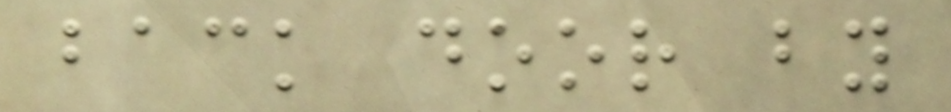back door by
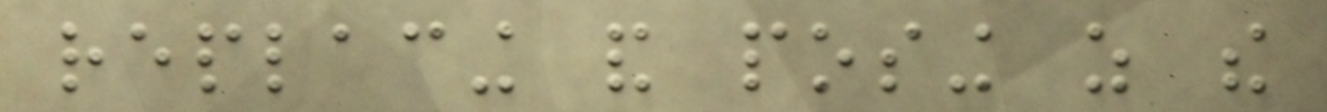replacing and posing as the
